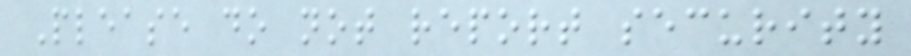Please do not report security
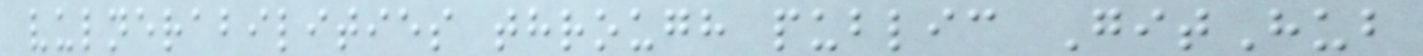vulnerabilities through public GitHub
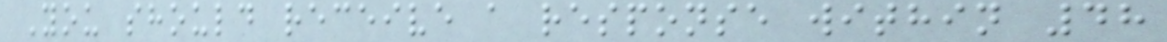You should receive a response within 48
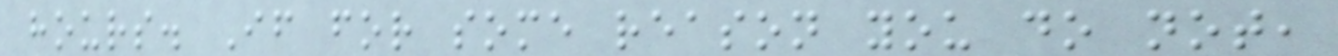hours. If for some reason you do not,
